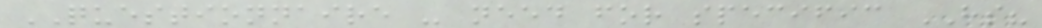QUESTIONNAIRE - need for specific HS?
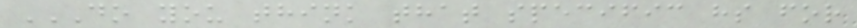DO YOU THINK THAT SPECIFIC HS FOR
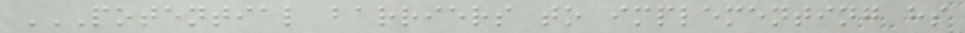POTENTIAL BARRIERS TO IMPLEMENTING HS
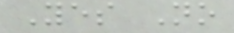Yes No
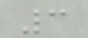3
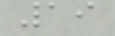19
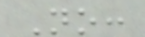No:
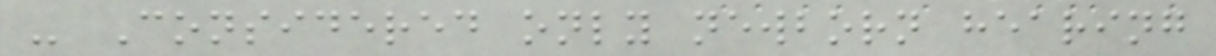- Considered only newborn hearing
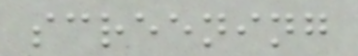screening
